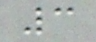3
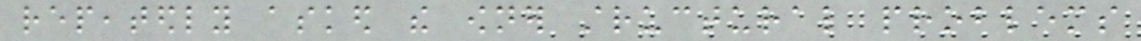repeatedly asked the owner structural problems
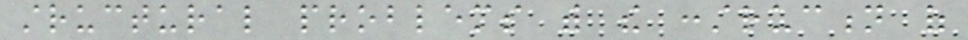structural problems with the construction of
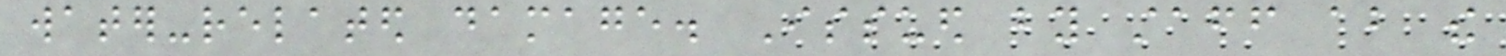water-related damage. Issued by staff about the
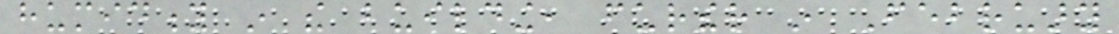humidity in the building, further in February
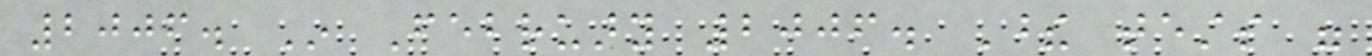2006. In February 2006. These tests were
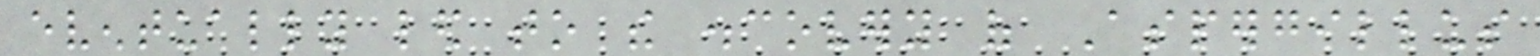eventually led to the discovery of Aspergillus
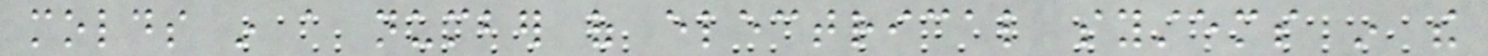molds in a number of electrical systems in the
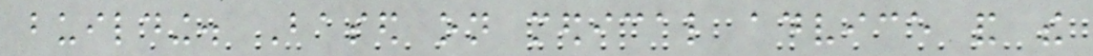building. Based on medical advice and the
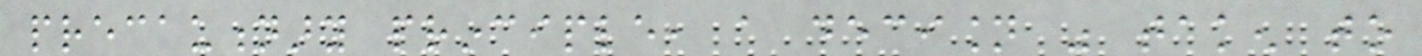precautionary principle, a decision was taken to
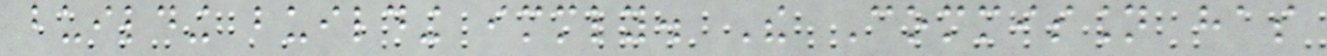building building immediately. The Commission has
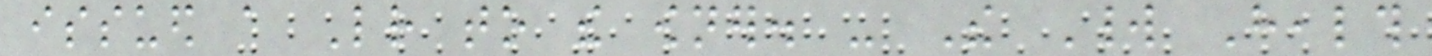issued a Letter to the owner. - The World Health
